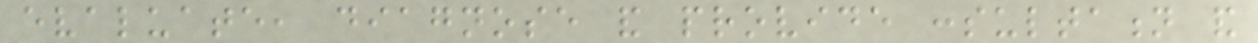evaluate, diagnose and provide consultation and
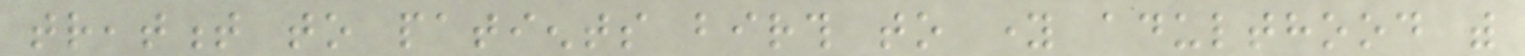treatment to patients birth to young adulthood with
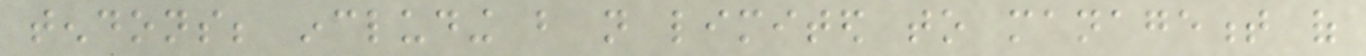tendons; including but not limited to management of
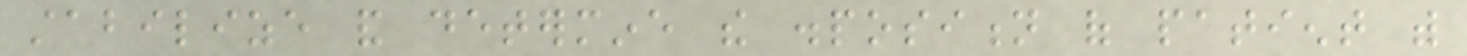stabilize and determine the disposition of patient with
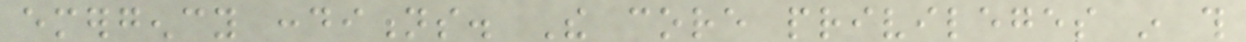emergency conditions. The core privileges in this
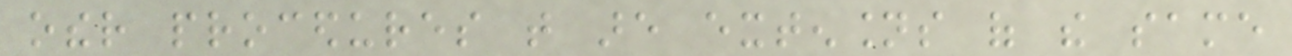other procedures that are extensions of the same
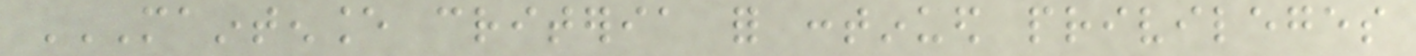MAINTENANCE CRITERIA FOR CONTINUED PRIVILEGES
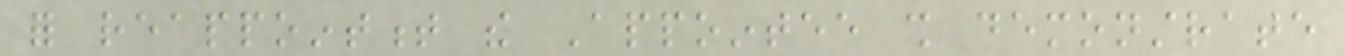for reappointment the Appointee shall demonstrate
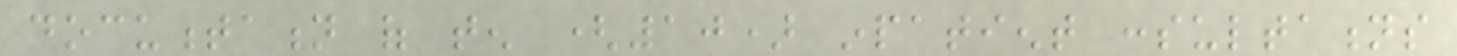documentation of ten (10) inpatient consultations
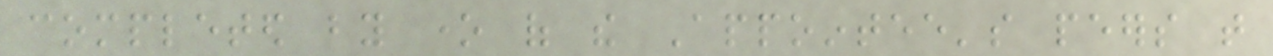completed by one of the Appointee's peers that
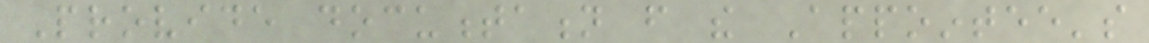Provide documentation from the Appointee's
